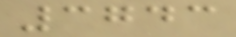3743
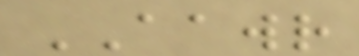AAWR
